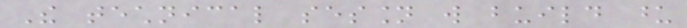The technical session will build upon
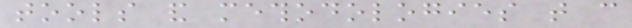tools and methodologies that can
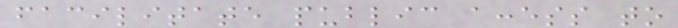facilitate public access to
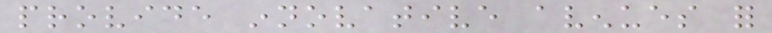provide innovative avenues for
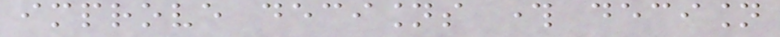improve decisions through decision
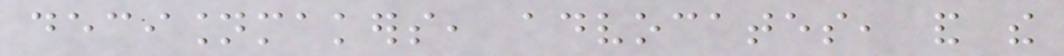decisionmakers, advocates, and the
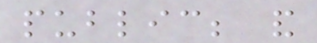public; and
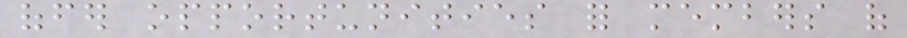offer opportunities for members of
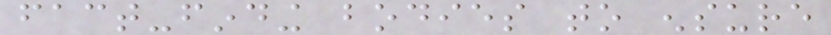fact-finding bodies to ensure
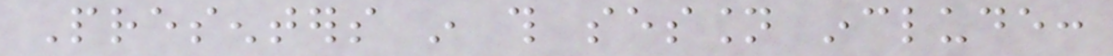Presenters in this session include:
